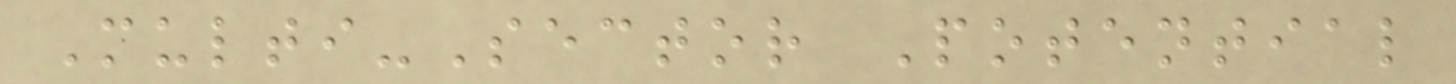Multi-Sector Potential
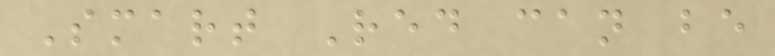Smart Red can be
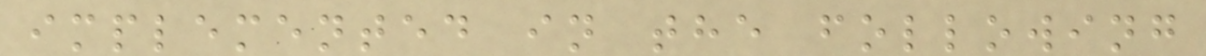implemented in the following
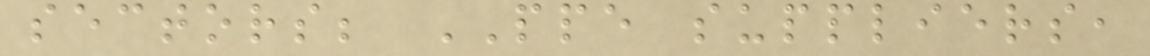sectors; PPE suppliers,
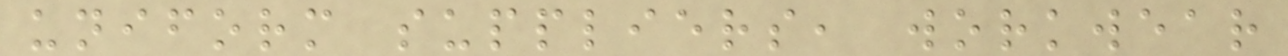uniform suppliers, workwear
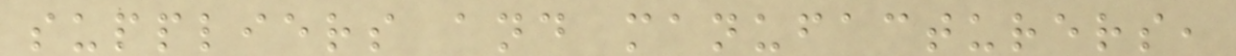suppliers and manufacturers,
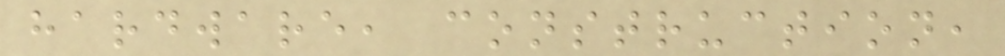hardware, construction,
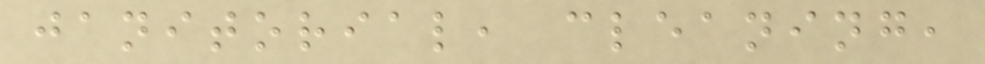janitorial, cleaning,
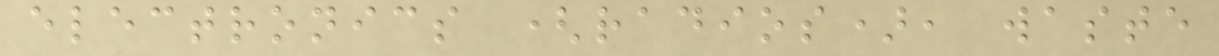electronics (radios), waste
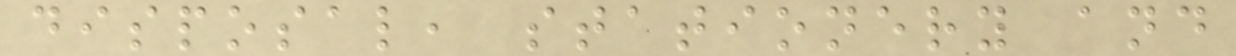disposal, stationery and
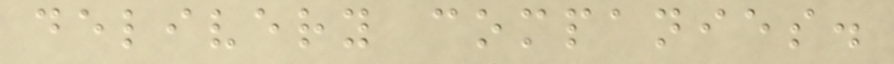delivery companies.
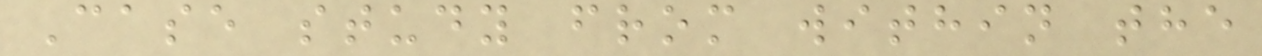Case study from within the
